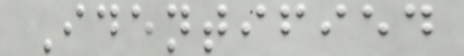Identified
